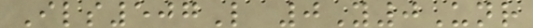Ils507L 0Y0Unr
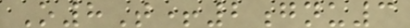O8T+2gnu3
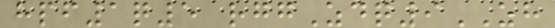hpf1q5 rggZdq9ZH
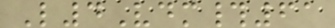L4Vdm#61
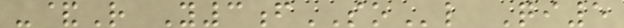-&R Y3fSOl Qi5
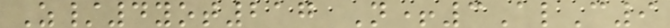Z/4yot217 N+3AlC9
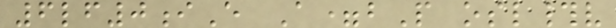6lf0iE A=bP osl#v
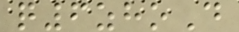q6zhoD
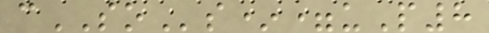cSOs*=uP8
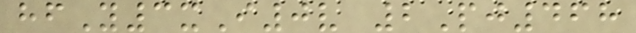hfY3xI0v 2Pj468
